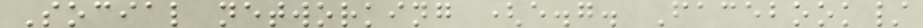Social networking (e.g. Facebook/
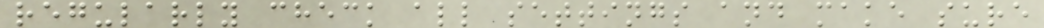regularly check all settings and make sure
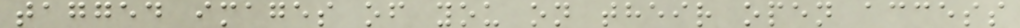tagged images of you on their open access
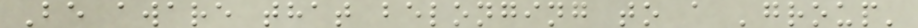Be aware that belonging to a 'group'
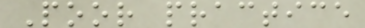Poor practice
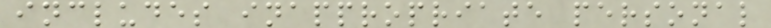includes inappropriate personal
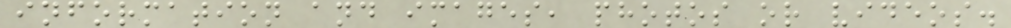information and images, photos or videos.
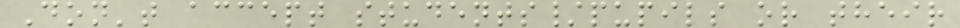Don't accept students/pupils or their
